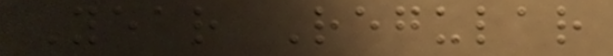Year Regular
